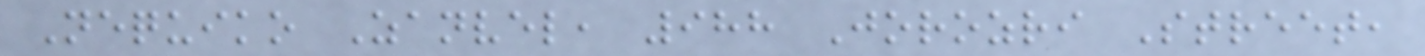Nequiko Zanvel, 988 Jorozri Street,
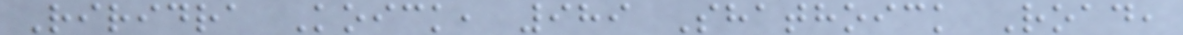Riridra Koick, 989 Shathoick Road,
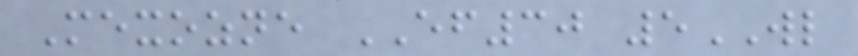Mexozne EF30 5WL
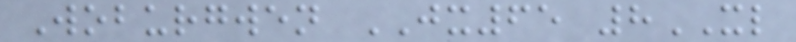Woburgwen JX65 8XL
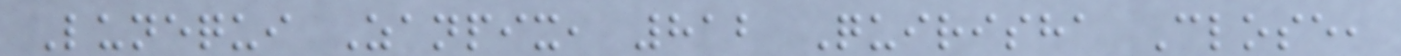Lunequi Zanpix, 812 Quirisha Close,
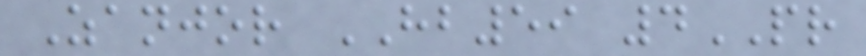Zanjor HB59 4PR
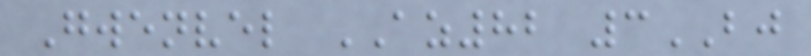Gwenvel AZ82 3BJ
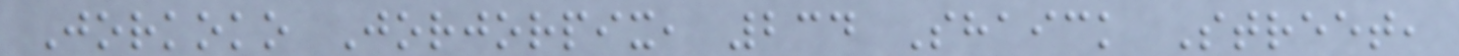Jorkoko Jorjorpix, 234 Shaick Street,
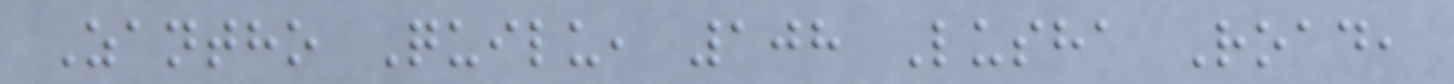Zantho Quilu, 108 Lusha Road,
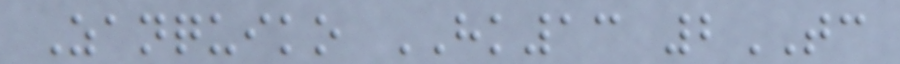Zanquiko HK13 2TC
